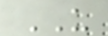US
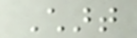Chart
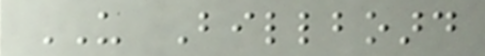US Billboard
